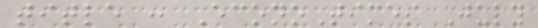title : EconoTimes July
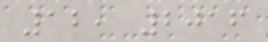12, 2016
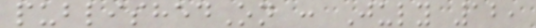publishedOn : July 12,
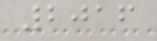2016
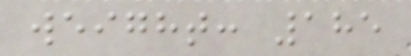weight: 185
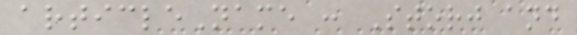articleName : Storj and
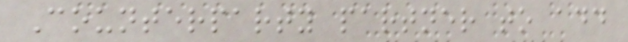Counterparty partner to add
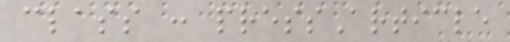class : pressArticle
